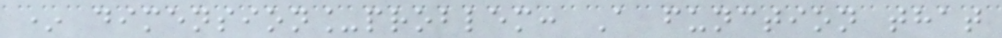* dimension_problem: A function that
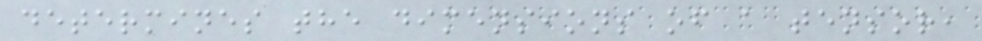determines the dimensions of a tensor,
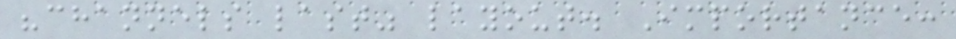"channels last" layout. Importance:
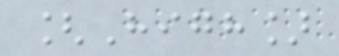[High]
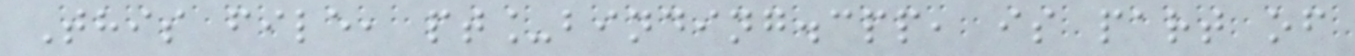This file, pt_binding.cpp, is part of
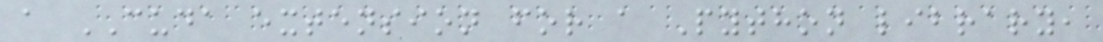a CUDA extension for a Python library,
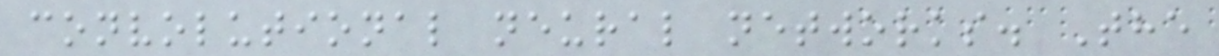convolutional neural networks. The
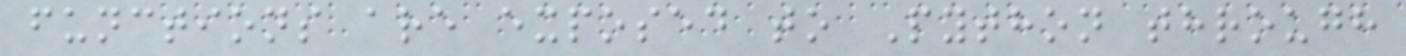functions are exposed to Python through
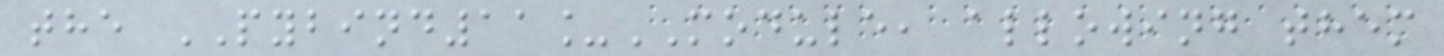the PYBIND11_MODULE, allowing them
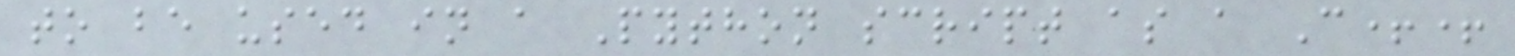to be used in a Python script as a C++
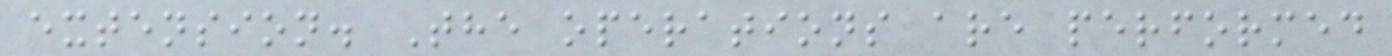extension. The operations are performed
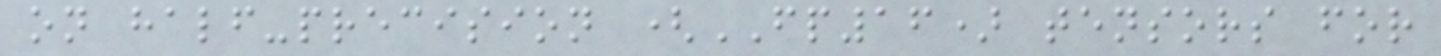on half-precision (FP16) tensors for
